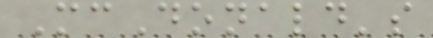McDonald's
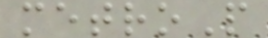metroP
